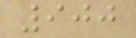900
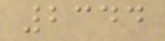2344
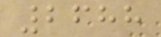2688
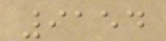9154
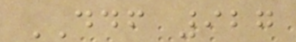DDF 927
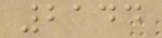2144
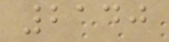2140
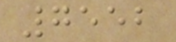7552
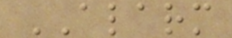ALARM
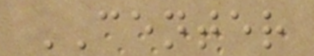CENTER
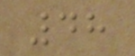48
